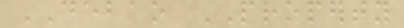DEBAO PROPERTY
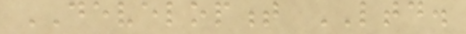DEVELOPMENT LTD.
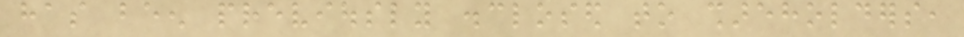has been previously disclosed to shareholders,
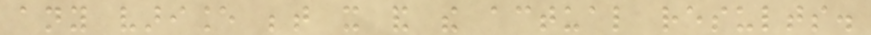any variance between it and the actual results.
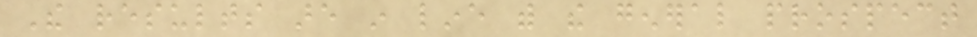The results are in line with the general prospect
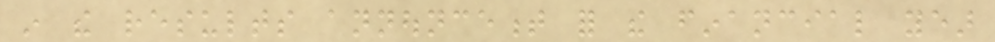in the results announcement for the financial year
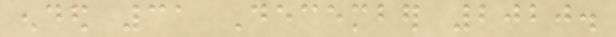ended 31 December 2020.
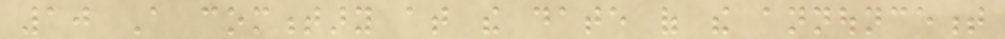10 A commentary at the date of the announcement
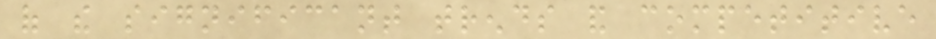of the significant trends and competitive
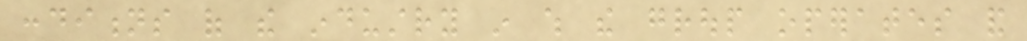conditions of the industry in which the group operates and
